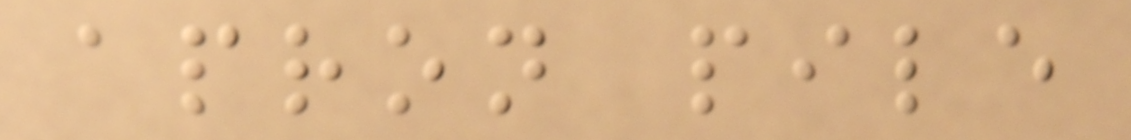apron pile
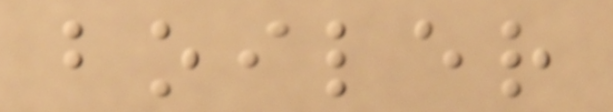boiler
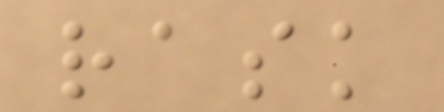rask
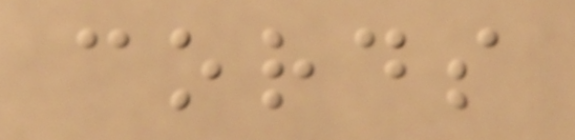cords
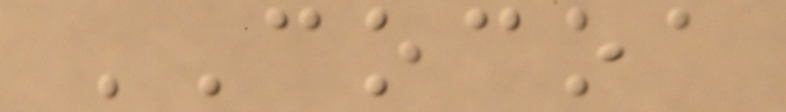COCOA
